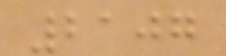2107
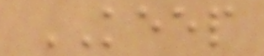KEEP
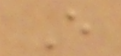E
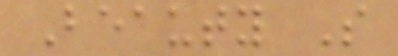Beauty S
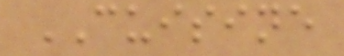CUISINE
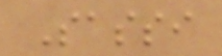Sassi
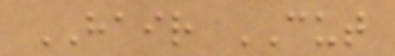HAIR CUT
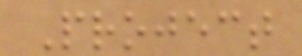Project
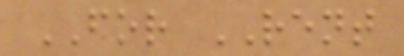FOR RENT
